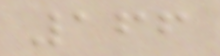166
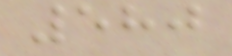580
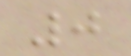0
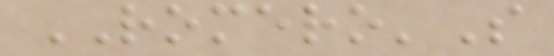ROMERO'S
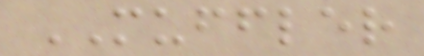MUFFLER
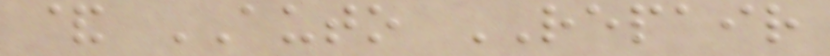& AUTO REPAIR
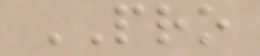PRO
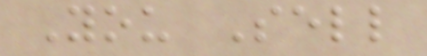You Sell
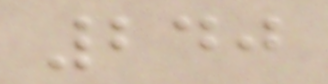240
